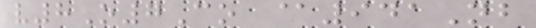v8O7Co @941Nb
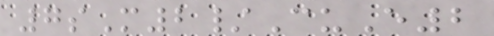7sM2/CuE2
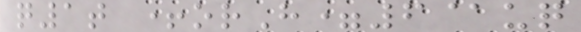q1t +orH=6@uq
